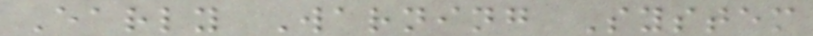Early Warning System
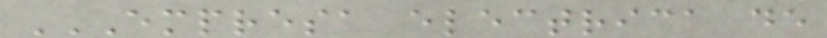EMPRESA ELECTRICA DE
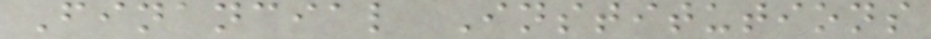Financial Institutions
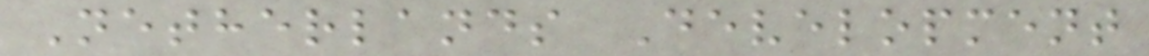Netherlands Development
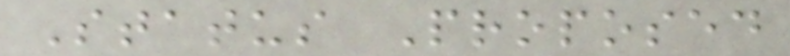Status Proposed
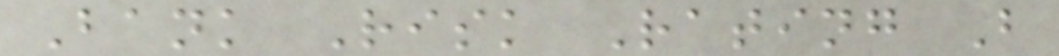Bank Risk Rating B
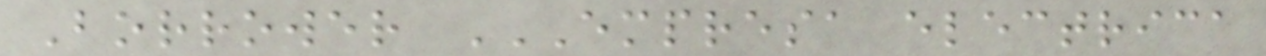Borrower EMPRESA ELECTRICA
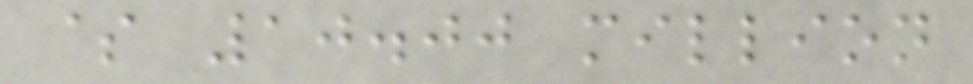$ 10.00 million
